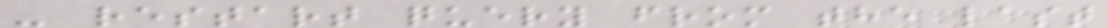- restart query from the last
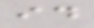id
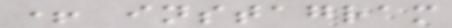+ instagram
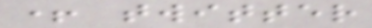+ twitter
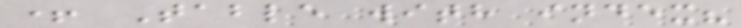+ Table with index?
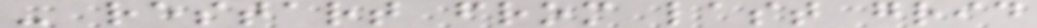- restart from last grid
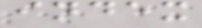index
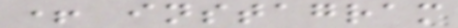+ instagram
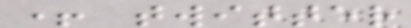+ twitter
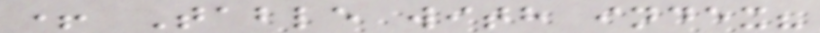+ Table with index?
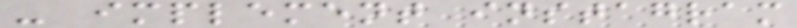- implement instagram
